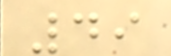49
